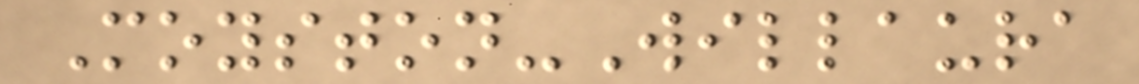Moyston-Willaura
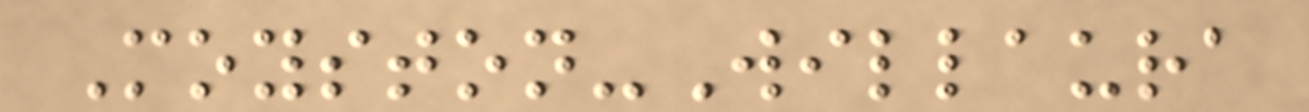Moyston-Willaura
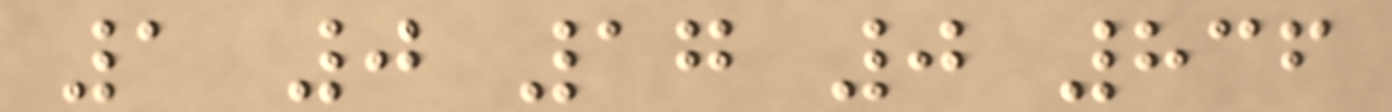1 0 17 0 836
